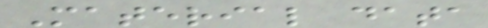Material data
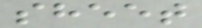sheet
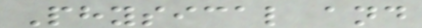Physical and
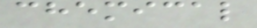chemical
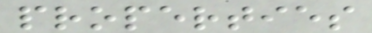properties
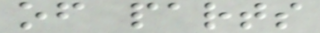of parts
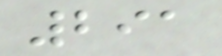291
